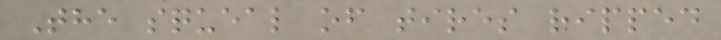The squeal of tires ripped
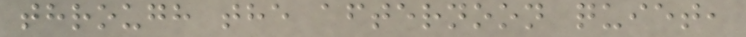through the afternoon quiet,
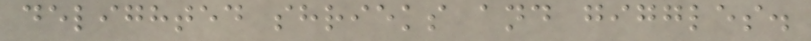delighted shrieks and giggles.
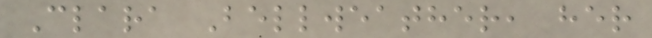Clara Bellweather, her
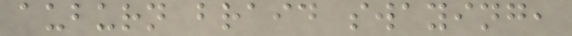auburn braid swaying,
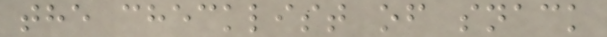the checklist of snack
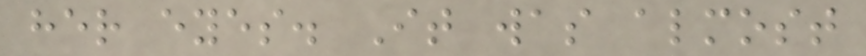her eyes. It was almost
